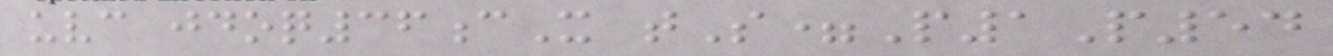uvc jdoq36cX tS=P1P54
